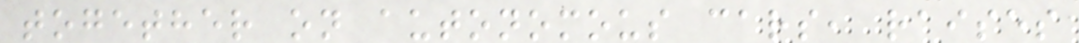together on autonomous cars, raises
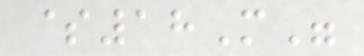$18M"
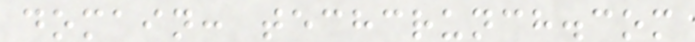domain: techcrunch.com
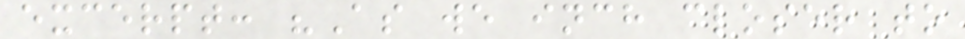excerpt: "As we inch closer to
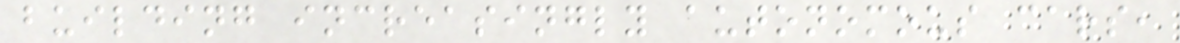building increasingly autonomous cars,
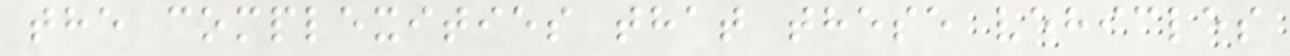the complexities that these vehicles
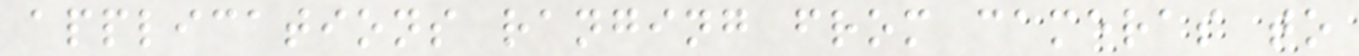applications ranging from cameras to
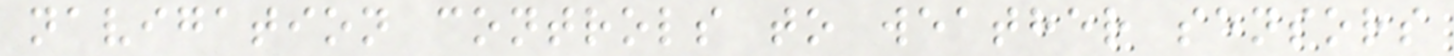navigation controls to weather sensors
